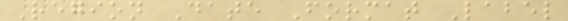Region Date Format Label
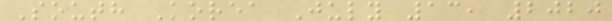South Korea July 13, 2020
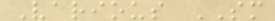Various SM
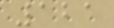121
